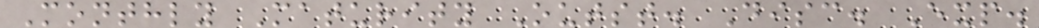Monthly Maturity Outst. Disc. Exp.
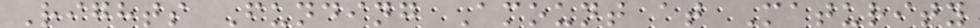Rights Funding Amount at Maturity
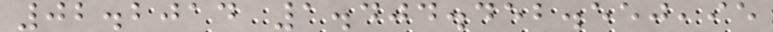02.2014 1.404.452.550,95
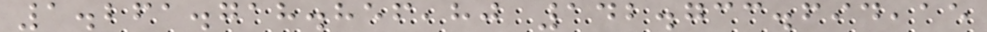1.261.718.856,80 142.733.694,15
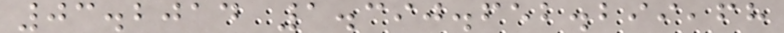03.2014 1.390.652.299,68
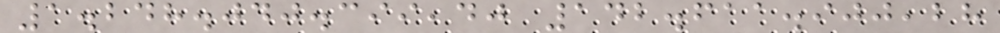1.248.040.399,40 142.611.900,28
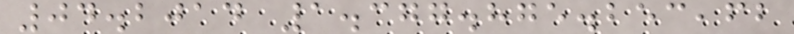04.2014 1.377.875.253,62
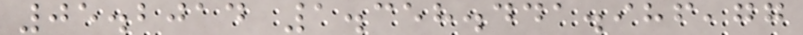05.2014 1.358.441.986,77
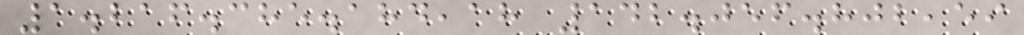1.216.385.184,18 142.056.802,59
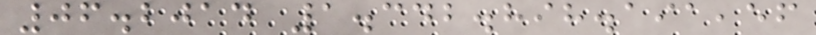06.2014 1.342.898.191,56
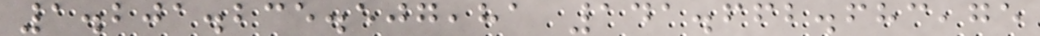1.201.235.507,81 141.662.683,75
